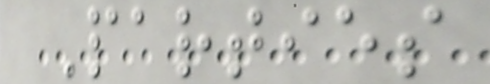Parties
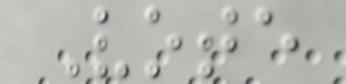Vote
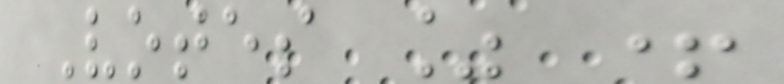Votes % +
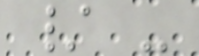/ -
